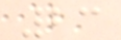23
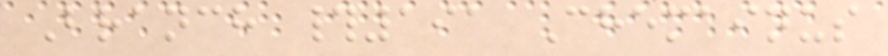Branch #191 Chemainus
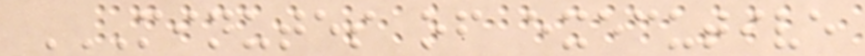MINUTES OF EXECUTIVE
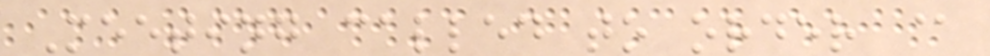Meeting called to order @
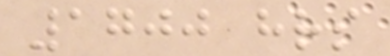1700 hrs
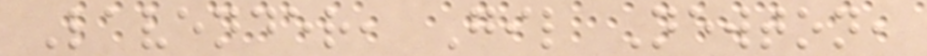Lavender, Gil Newton,
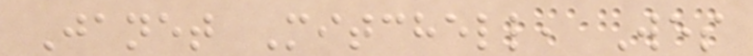Janet Mitchell, Wes
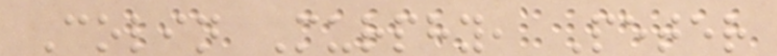Colin Murphy, Peter
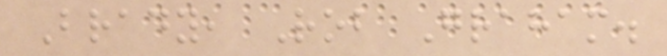Brady, Rob Graham.
